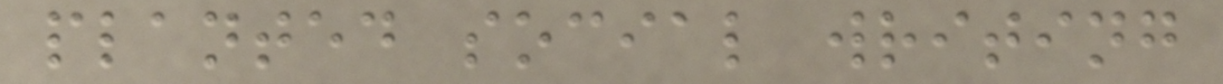planted social writing
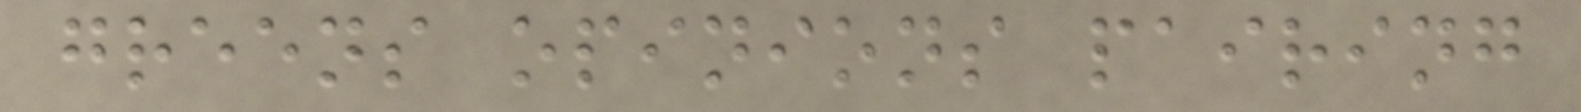greens opinions pairing
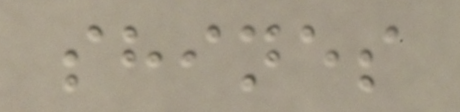shines
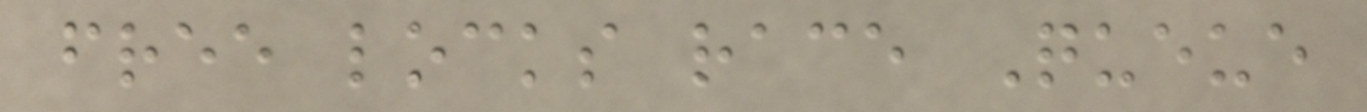free locks race Queue
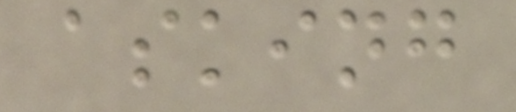asking
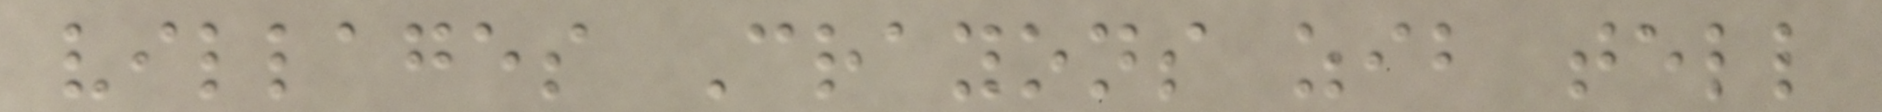villages Crayons zib tell
